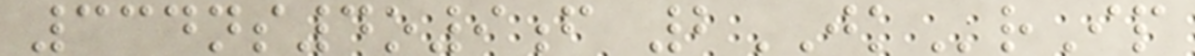334ns4o9f 2JKrIp
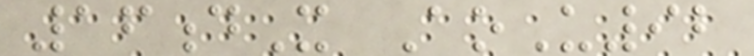16dX AoU92
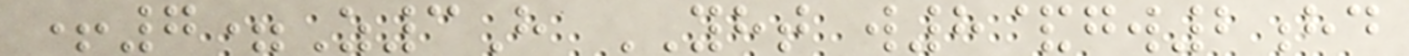+7=Z3H YHT w8&gw2hd
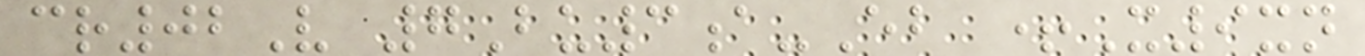cr02V 7Bu3a-Eb +X9xn
